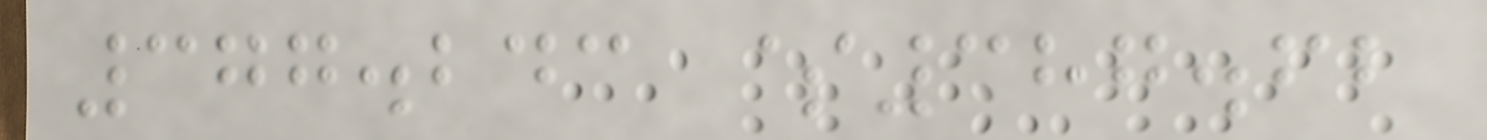377.243 $387.62
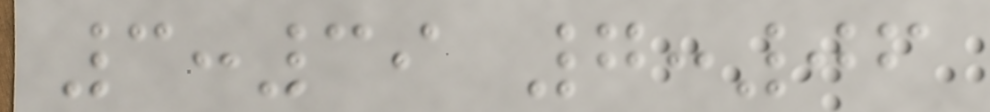3:39 7:06
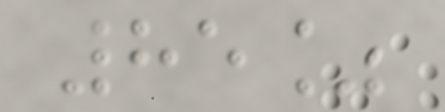85%
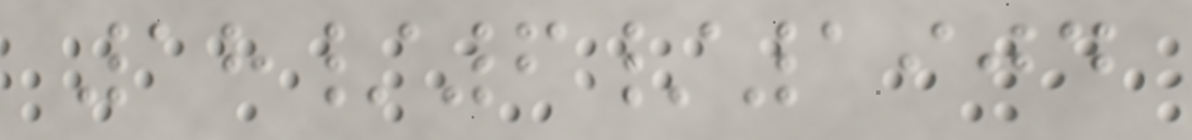18/6/1904
